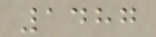1487
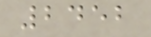2452
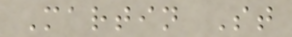Martin St
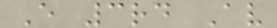E 3rd Av
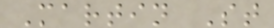Martin St
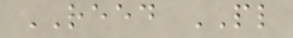REED PL
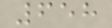658
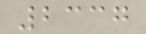2337
